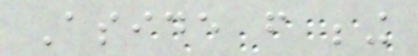Aside from being
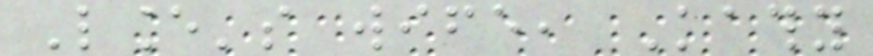Lance's wife, Kathy
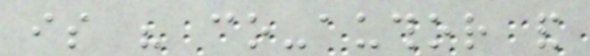is his co-author and
